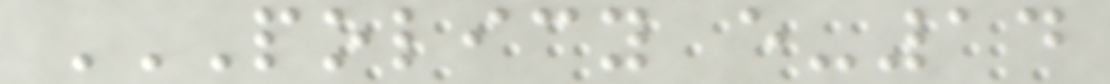POLICY E-14
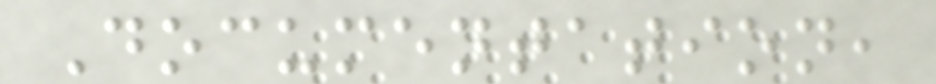Documentation,
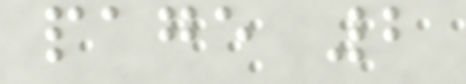page 2
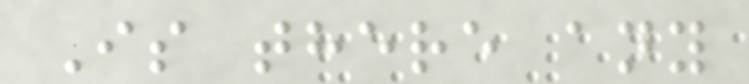Is there any
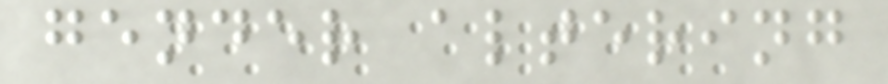gender altering
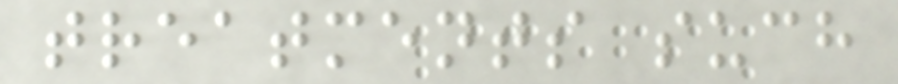treatments such
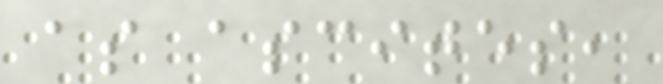as ascites,
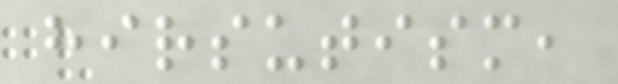hirsutism,
